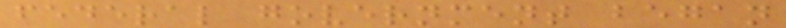federal government began
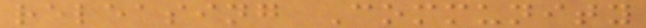releasing Community
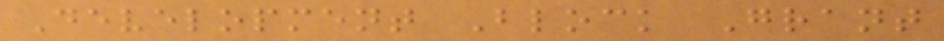Development Block Grant
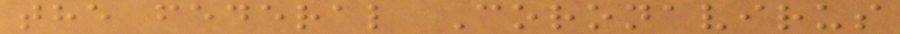the federal Coronavirus
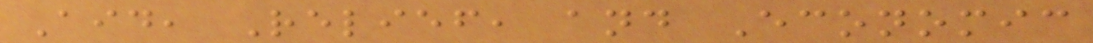Aid, Relief, and Economic
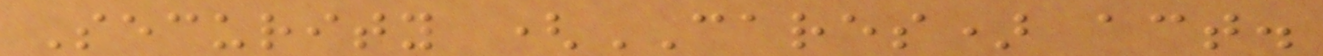Security (CARES) act.
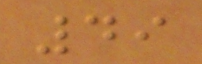49
